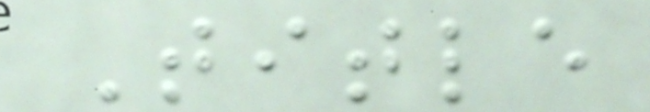Title
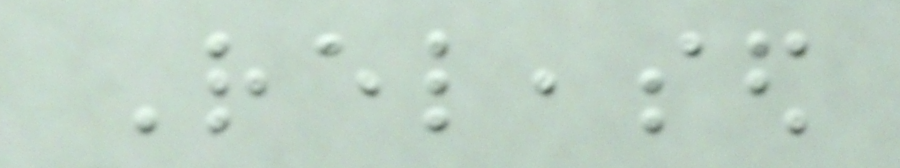Released
